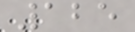125
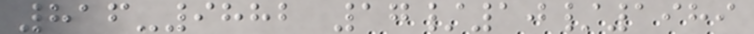816-9882 17/10/1989
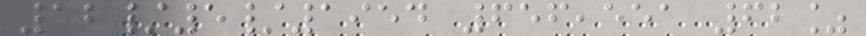12/5/1954 656,551 62%
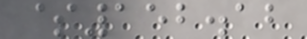$152.12
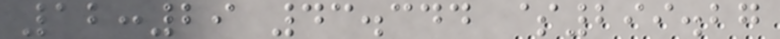12:29 43.344 $299.27
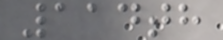114th
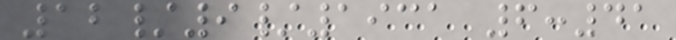12/9/1931 6:41
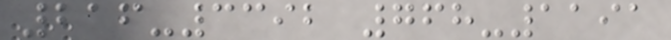216-3392 768-1191
